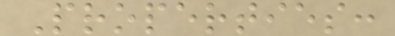Properties:
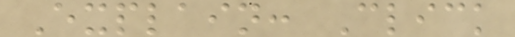Explain: Click
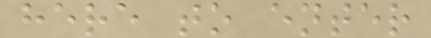here to enter
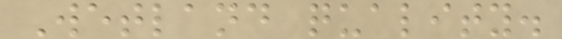Wetland quality.
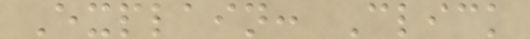Explain: Click
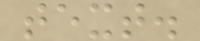text.
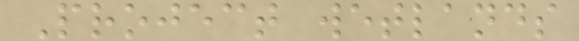Project wetlands
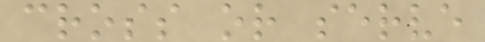cross or serve
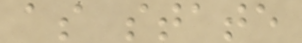as state
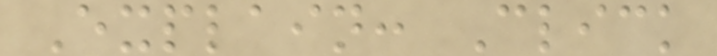Explain: Click
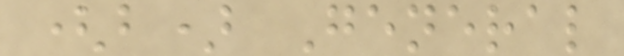(b) General
